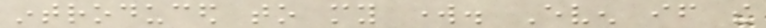introduced to my work. Even if the
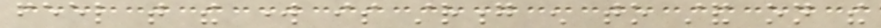feel that the work is strong enough to stand on the
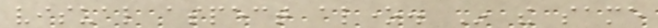visual aspect alone. In the same
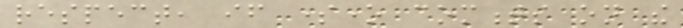respect, if someone comments on the
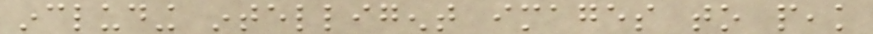including intelligent images to peak
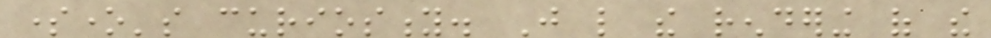someone's curiosity. Just like the rendering of the
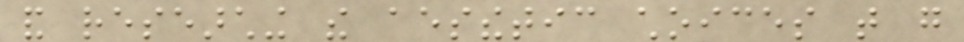and researching the aesthetic choices that go
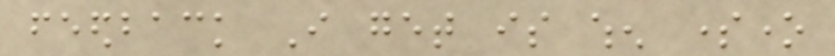feedback I get is when someone
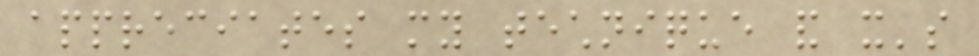appreciates my technique and it's
